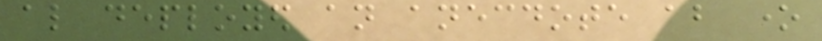also deployed an anecdote about one
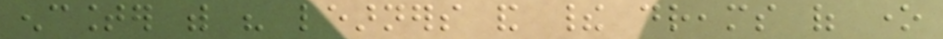encounter with his learners and their dreams of one
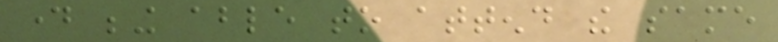day being able to attend the same
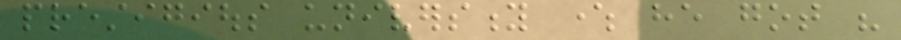prestigious university where he got his
